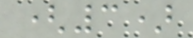(3)
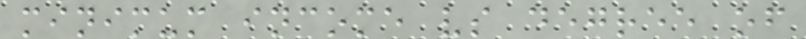minimum income vs degree of
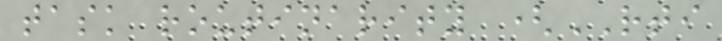task routinarity (RTI
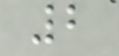2
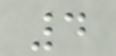4
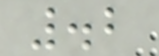.2
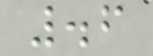.6
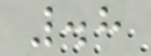.8
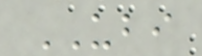UBI
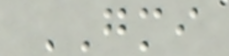GMI
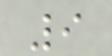9
